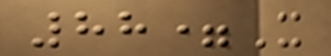88=X
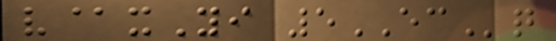v@xYi 5ECq
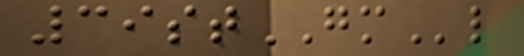39stGMl
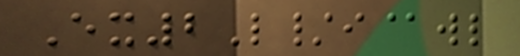Ex2L/i@wl
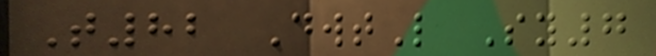T82 DwtL Sy7
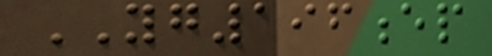YG196ep
